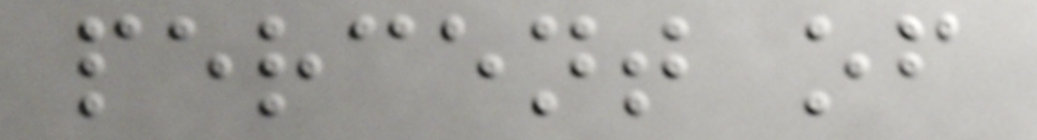percent of
